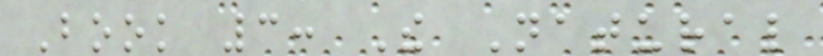Book 3: The Natural
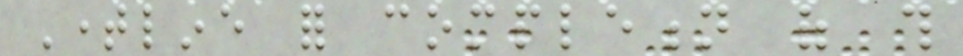Timeline for completion of this
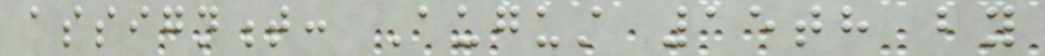assignment: August 15th by
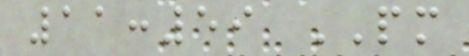11:59 PM
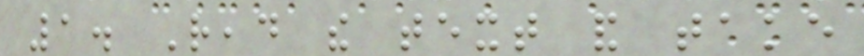1. Read the text and take
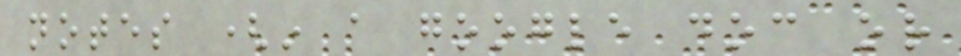notes (in a google doc or
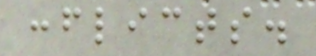conflicts.
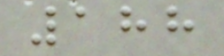188
